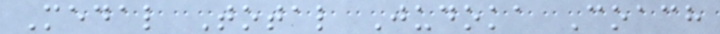Medal Total Judoka Coach
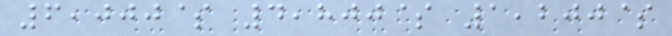6,000$ 4,800$ 1,200$
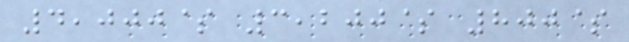4,000$ 3,200$ 800$
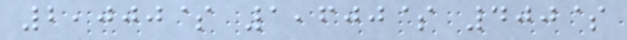2,000$ 1,600$ 400$
